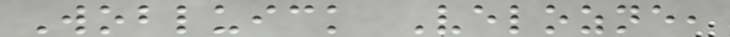Wobluick Velozne,
